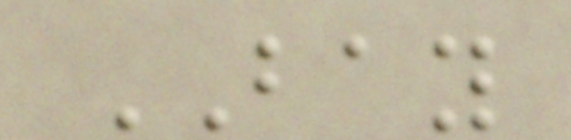BAY
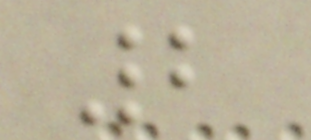2
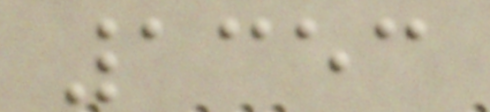1353
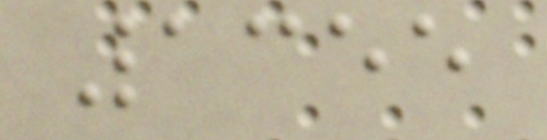1355
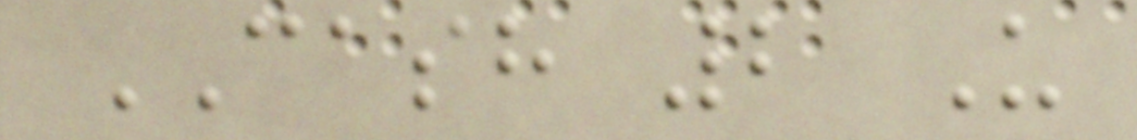CASH 2 U
